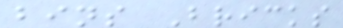bins Bricks
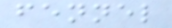fennel
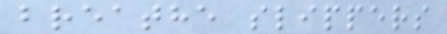breathe slippers
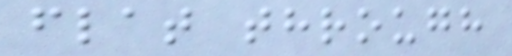flat through
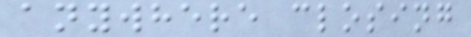anywhere closing
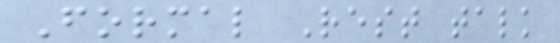Formal Rest talk
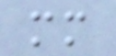mm
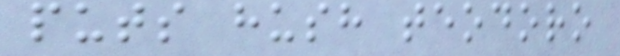puts hush teodoro
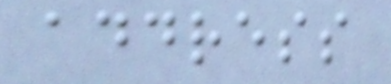address
